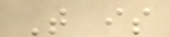That is
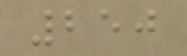250
